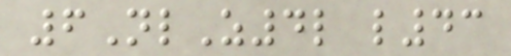6NlZ4l l43
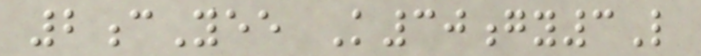2cYee K30gy3L
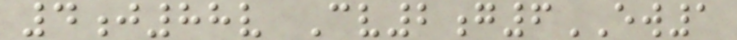4j88v Cv2g6EW1
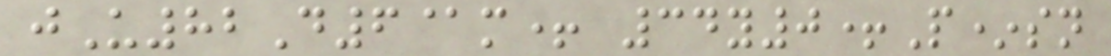jU82D6@m+ 34y0+P*sn
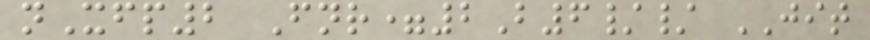nXfp2 Fnr=2B6// JIT
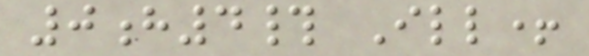0h4# Ill+
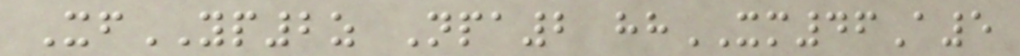XfYP2z Npa2 hhXM46A5
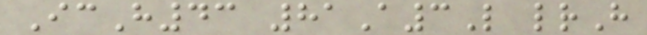IcH43 81A3L lrH
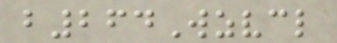b264Wzvcl
